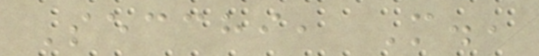Secchi, M.,
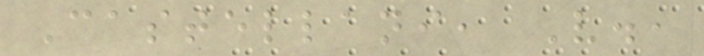Castellani, V.,
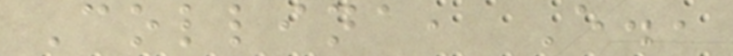Collina, E.,
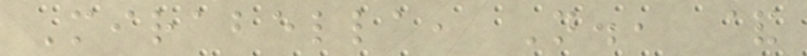Mirabella, N., &
